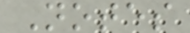Notes
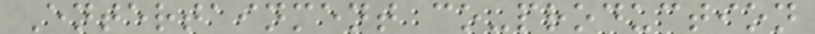Entertainment co-production
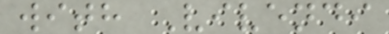with Vivendi
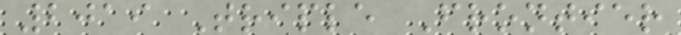2019 Triple Frontier
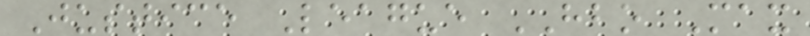Justice League HBO Max
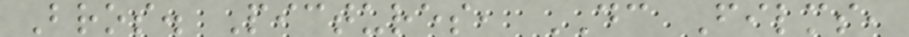Bros. Pictures, DC Films,
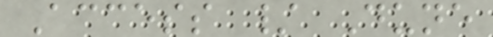Access / Dune
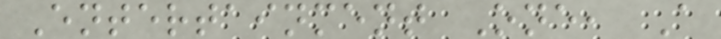Entertainment One, A
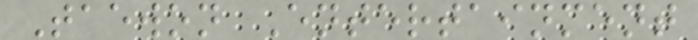Taewon Entertainment
